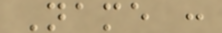Name :
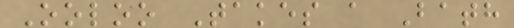Ooloo Takes a Bath
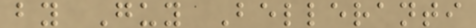by Guy Belleranti
